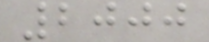2000
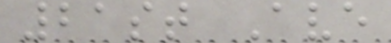21st Ave
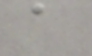a
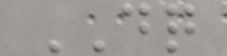DQ
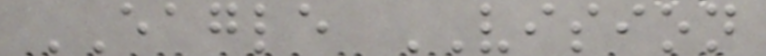EAGLE VISION
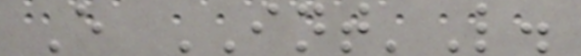E INT'L.
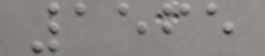1565
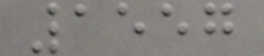1557
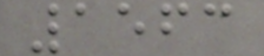1563
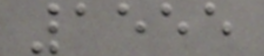1555
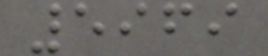5969
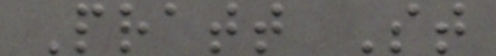Pratt St
